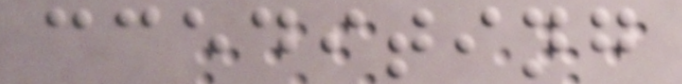ccediting
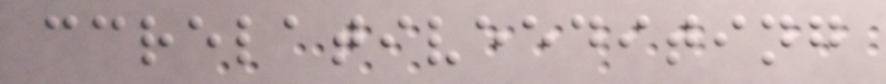ccrelativeediting
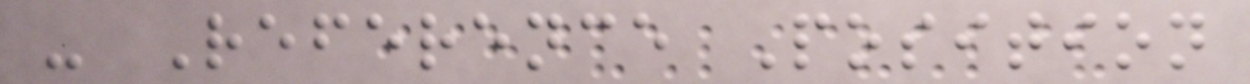- Reference Position
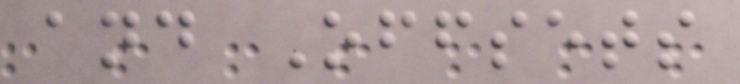and Offsets
